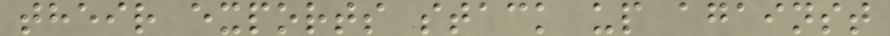their exports stack up against
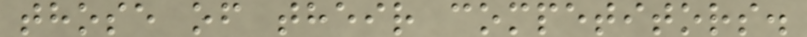those of their competitors.
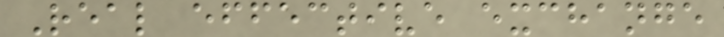Real effective exchange
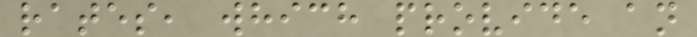rates, which provide an
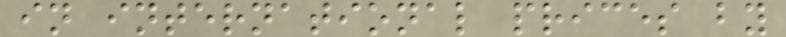in international prices by
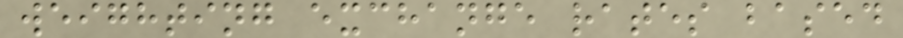weighting exchange rates based
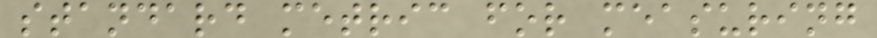standard metric for measuring
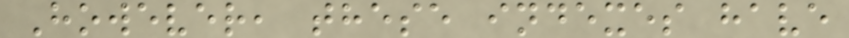However, these indexes have
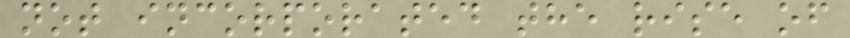not incorporated the rise of
